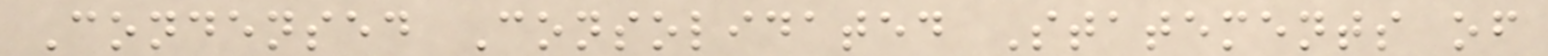Condensed Consolidated Statements of
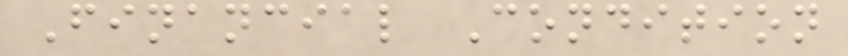Financial Condition
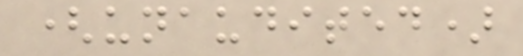(unaudited)
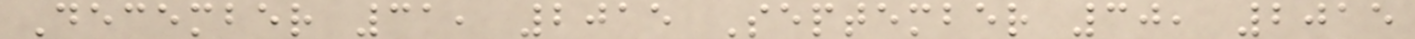December 31, 2015 September 30, 2015
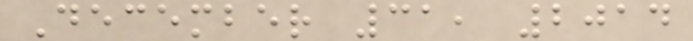December 31, 2014
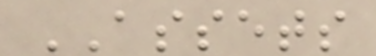ASSETS
